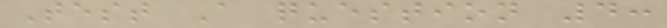Test A question 4:
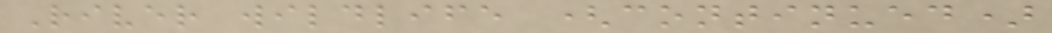River wildlife (continued)
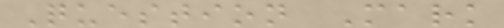Question Mark
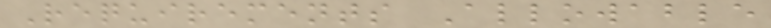Requirements Allowable
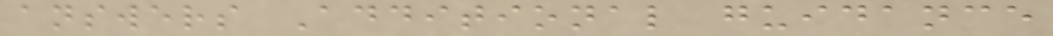answers Additional guidance
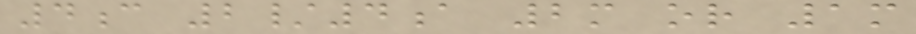4c 2/4a 2m or 1m
